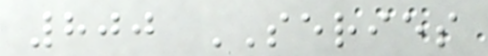800 SERIES
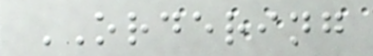ORDERING
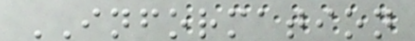INFORMATION
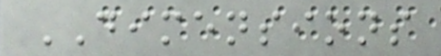DIMENSIONS
